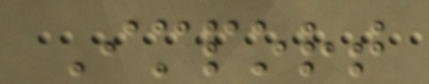Import
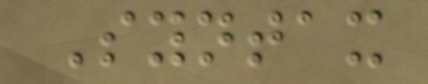Syntax
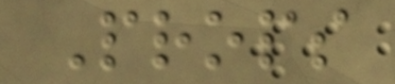Props
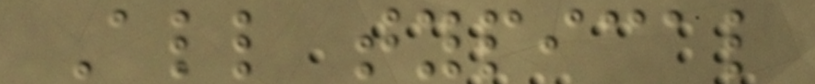All typical
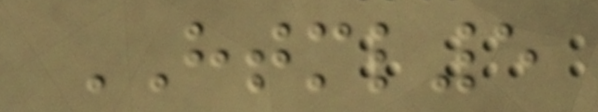HTML5
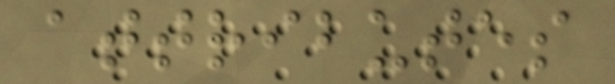attributes
